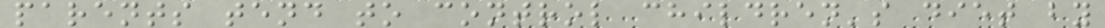parents tend to control children's diet by
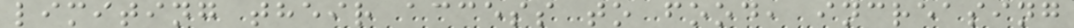limiting their access to food, increasing
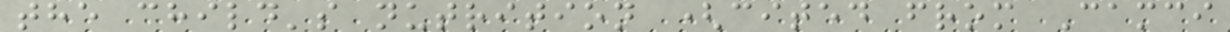the child's nutrition (cited from Camci
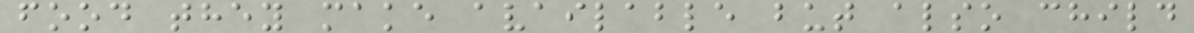food they make available but also child
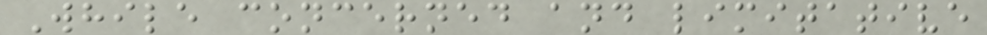While concerned and limitative
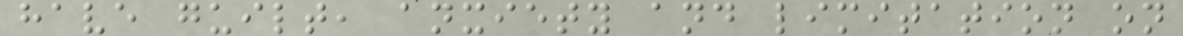have guilt, anxiety and limitation on
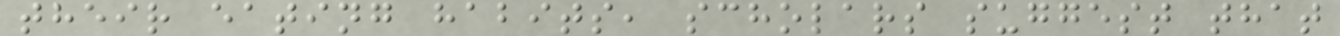their eating habits, scholars suggest that
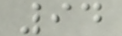94
